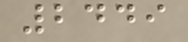2449
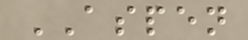ASPEN
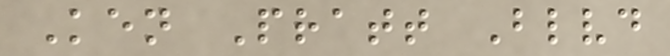Ken Pratt Blvd
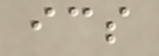ics
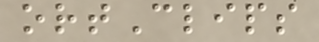ortClips
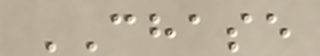CHASE
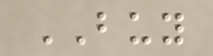BUY
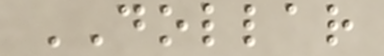DOLLAR
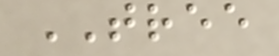TREE
